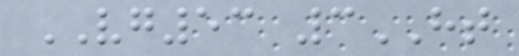VG53 3HT
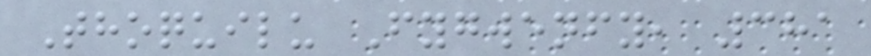Thoquilu Fygwenfy, 381
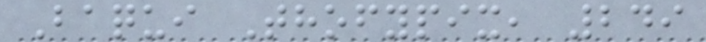Baqui Thofypix, 249
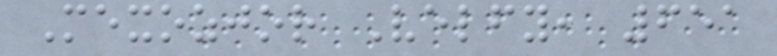Mexozjor Velfy, 651
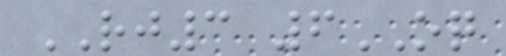RJ3 6OQ
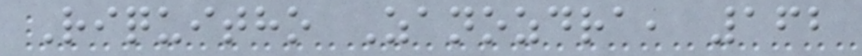Riquitho Zanozdra, 162
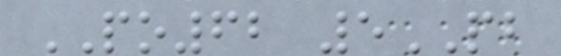PO62 5PB
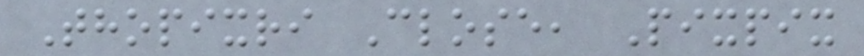Thopixri Close, Pixpix
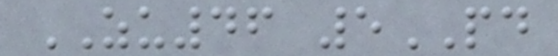ZU46 5PD
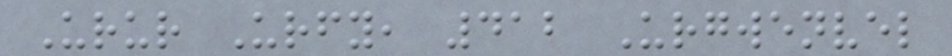Urur Urfy, 412 Urgwenvel
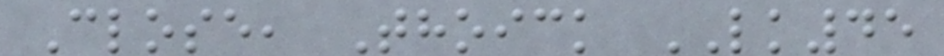Close, Thoick LK45
